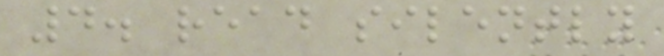4. read silently
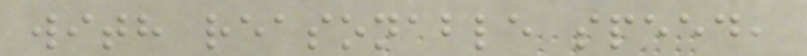with reasonable speed,
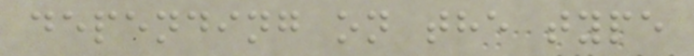depending on the type
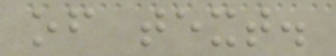of text.
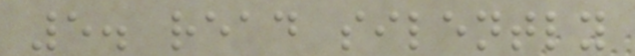5. read silently
